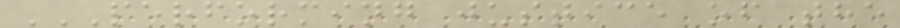PERFORMING JUSTICE OF THE
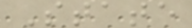State
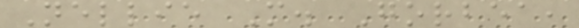Nellie M. Gorbea,
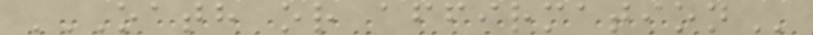OATH OR AFFIRMATION
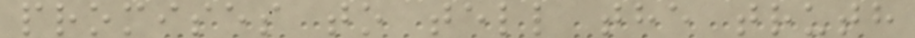promises to tell the truth
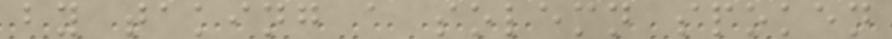by taking a solemn spoken
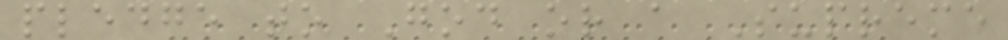pledge to God or a Supreme
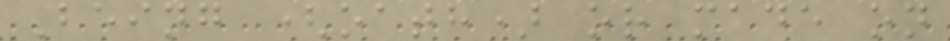Being (oath) or made on
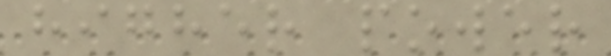higher power
